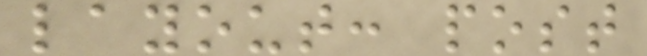layout: post
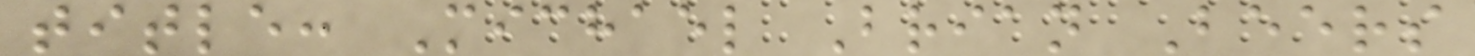title: Michael Brian Beers
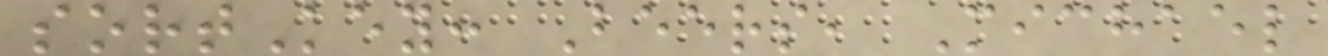sortKey: Beers, Michael
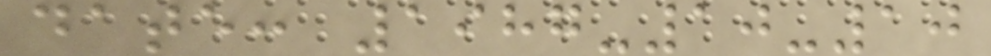date: 1987-10-10
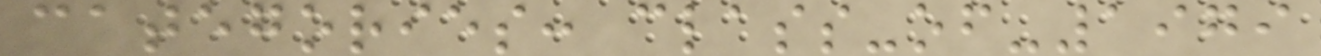categories: class-of-1979
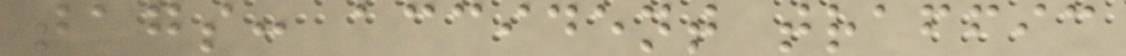tags: accident traffic
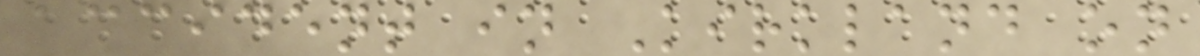accident in Kirkland on
